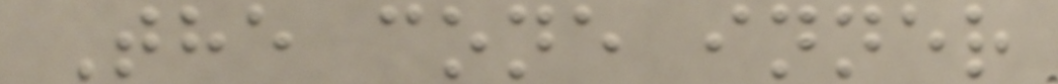The cone inner
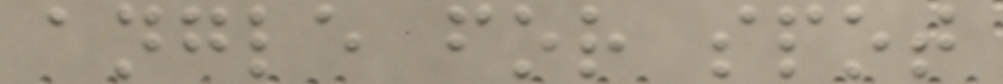angle for spot
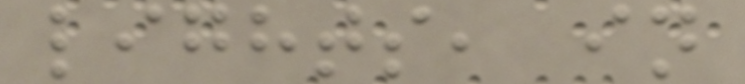lights, in
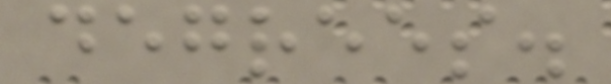degrees.
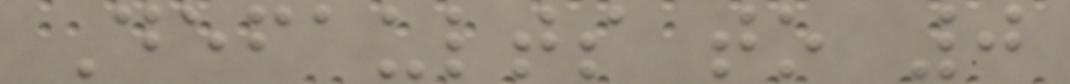Defaults to 0
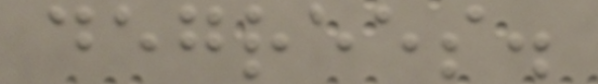degrees.
